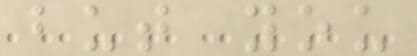but you
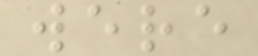were
